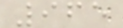965
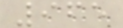965
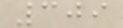309
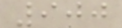900
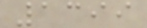1399
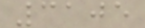3105
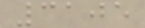3105
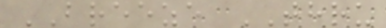BREEZE THRU
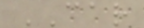CAR
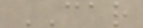CAR
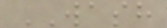WASH
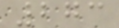273
